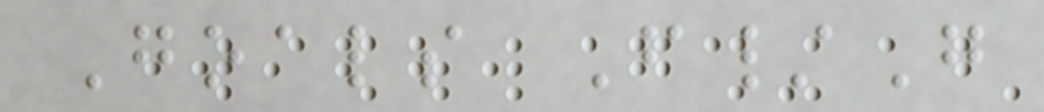Goals F/G
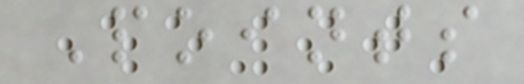Points
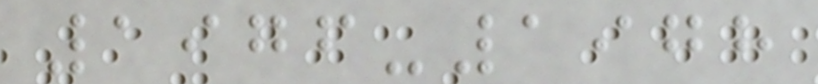1976-1978
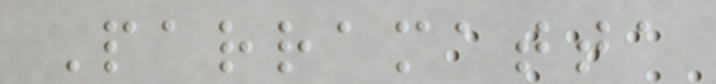Parramatta
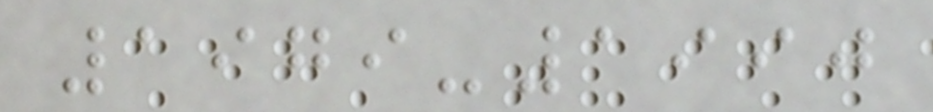1979-1990
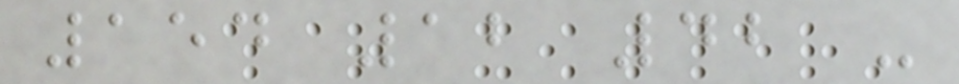154 12 42 -
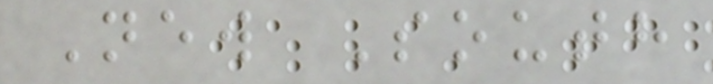New South
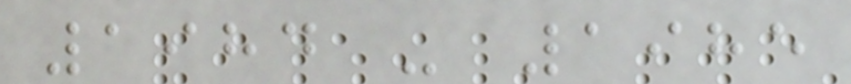1984 - 1985
